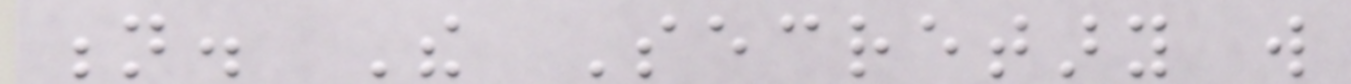n. The Secretary will
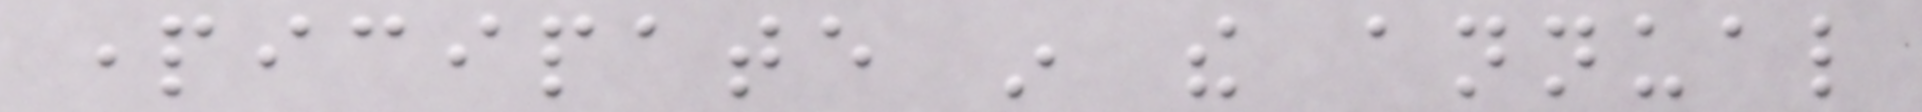participate in the annual
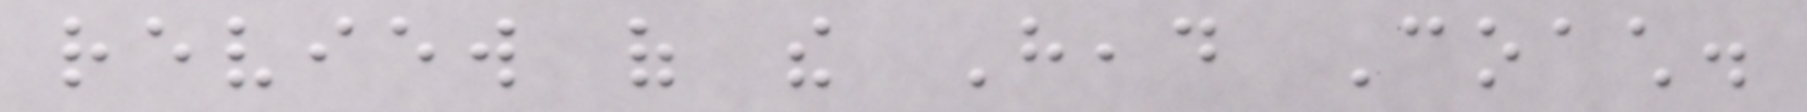review of the Head Coach.
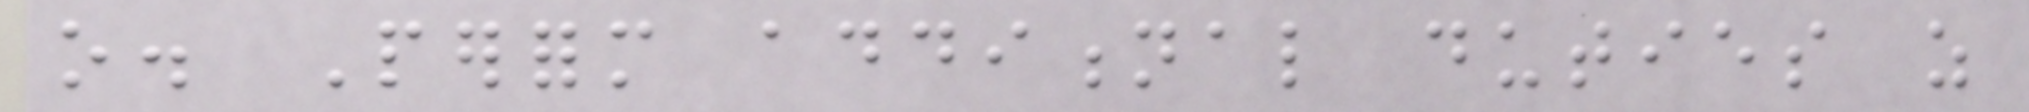o. Perform additional duties as
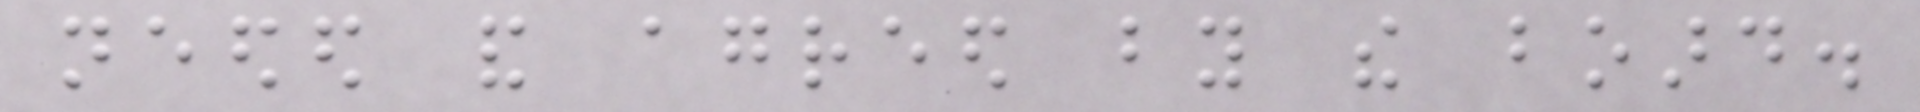needed and agreed by the board.
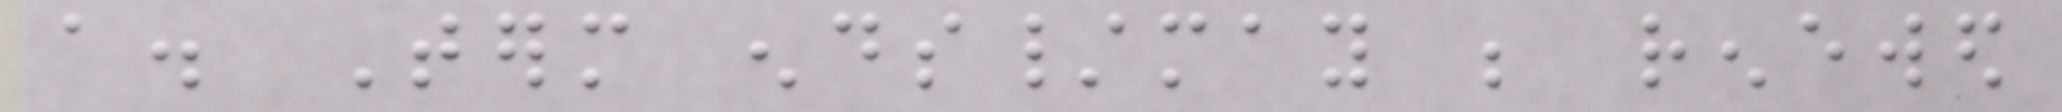a. Term ends/may be renewed
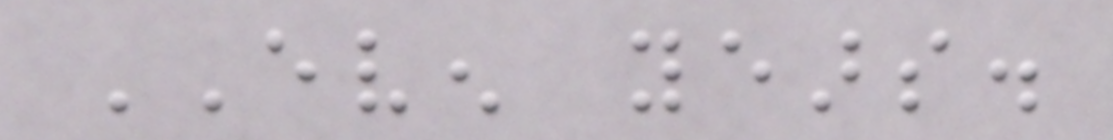EVEN years.
